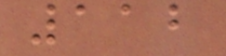112
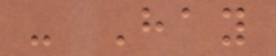- Hay
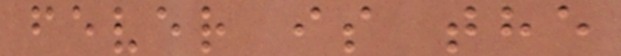fever is the
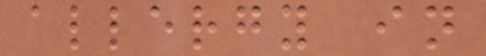allergy in
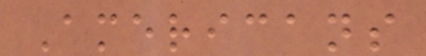Americans
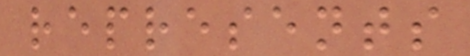represents
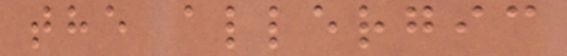the allergic
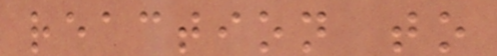reaction to
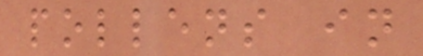pollens in
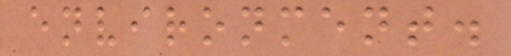environment.
